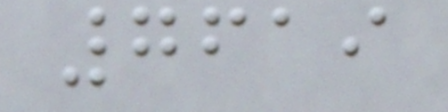7619
